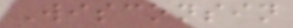Wisconsin
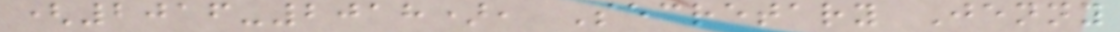(2016-2018), Secretary Jenny
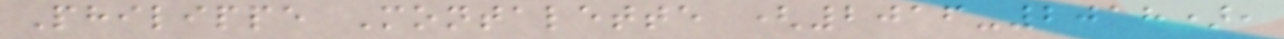Philippe Montalette (2016-2018),
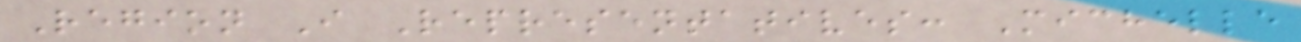Region I Representatives: Michelle
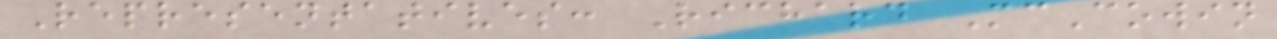Representatives: Richard McCowin
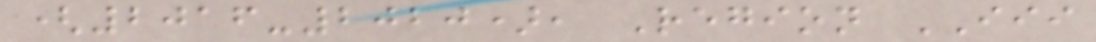(2016-2020), Region III
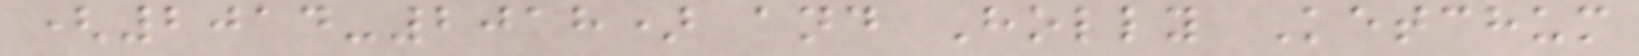(2014-2018) and Holly Ketchum
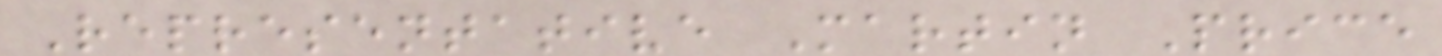Representative Martin Price
